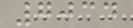7034
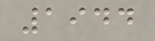1944
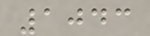1043
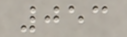053
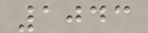1043
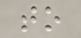to
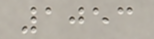1053
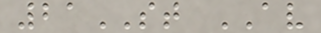21ST AV
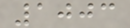1003
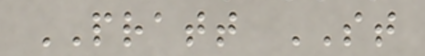PRATT ST
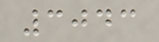3043
